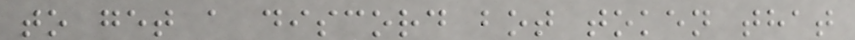to get a discord bot token that
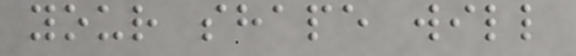your shape will
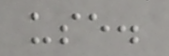use.
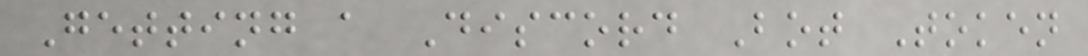Getting a Discord Bot Token
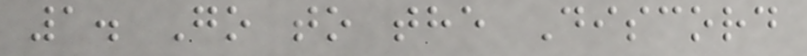1. Go to the Discord
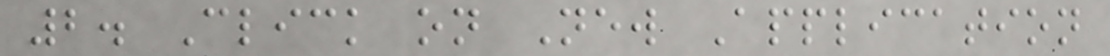2. Click on New Application
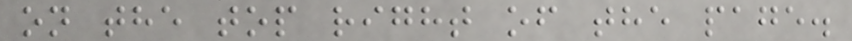on the top right of the page.
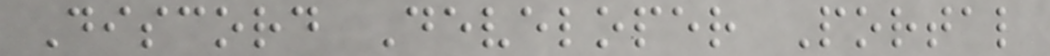Discord Developer Portal
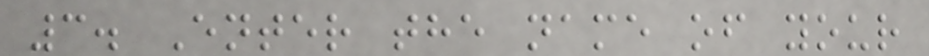3. Enter the name of your
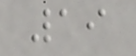19
